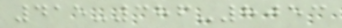415-386-8053
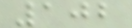102
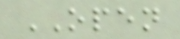OPEN
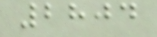2804
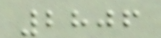2806
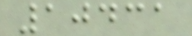10431
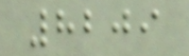8209
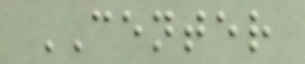CENTER
